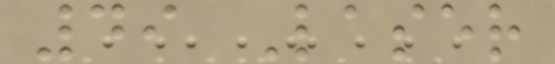49 Laser
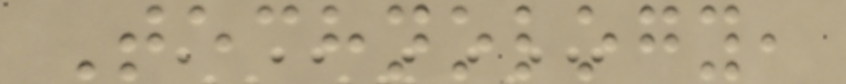Technology,
